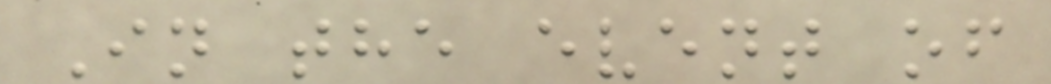In the event of
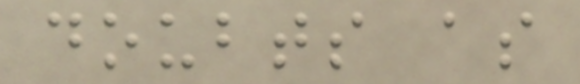doubts as
